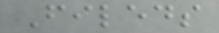Fileds
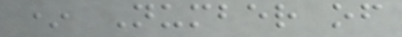* Number of
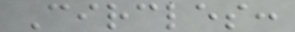Circles:
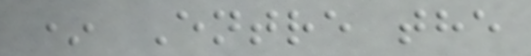* Entre the
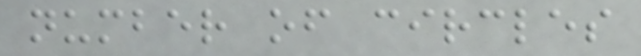number of circles
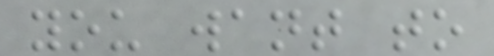you want to
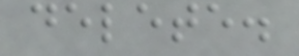delete.
